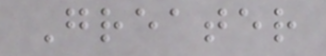Greater
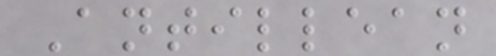Antillean
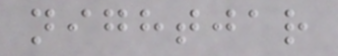nightjar
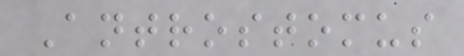Antrostomus
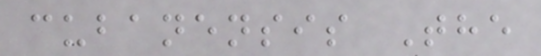cubanensis The
